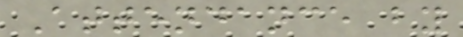Attendance by
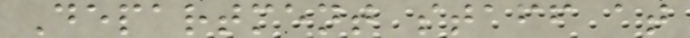Department staff at
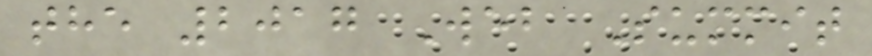the 2017 Web Summit
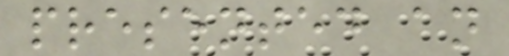presented an
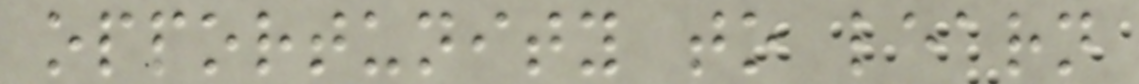opportunity to learn
